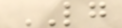LG
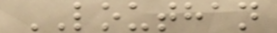LOUTHAN
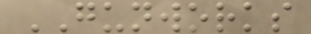GUNWORKS
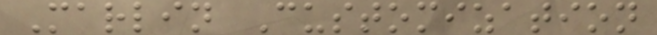Marlin Customization
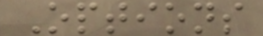Options
